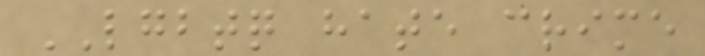LGBTQ hate crime
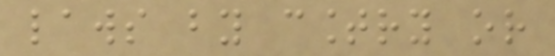laws by country or
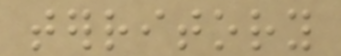territory
